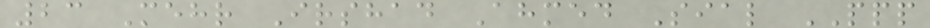23 Mehr Irshad Ahmed Sial PPP
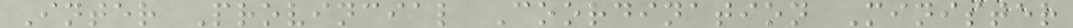Inter Provincial Coordination Minister
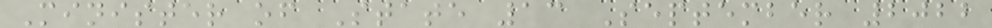Minister of State 13 September 2022
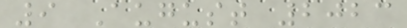9 August 2023
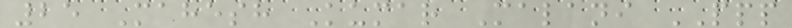25 Mahesh Kumar Malani PPP
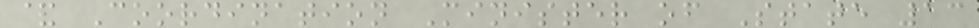& Coordination Minister of State 13
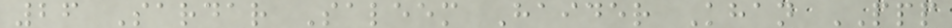26 Sardar Saleem Haider Khan PPP
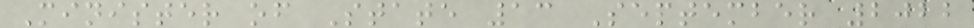Minister of State 13 September 2022
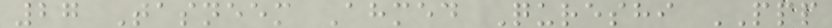27 Tasneem Ahmed Qureshi PPP
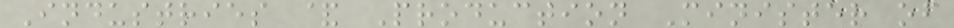Industries & Production Minister of
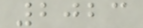2023
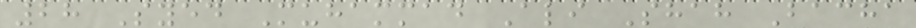28 Syed Muhammad Ali Shah Bacha
